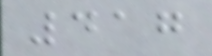417
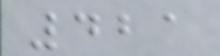421
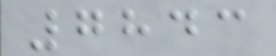7843
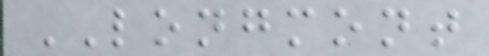LONGMONT
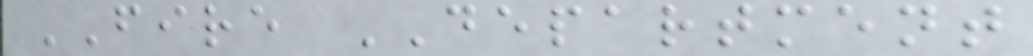FIRE DEPARTMENT
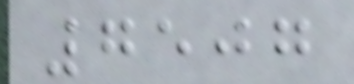7507
